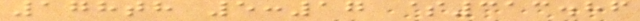178th 5:17 $313.86
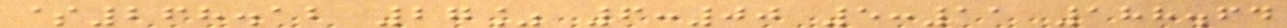$268.12 27% 6:00 5:11 188.64
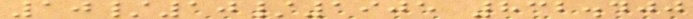10/10/1905 832.400
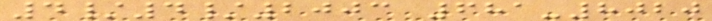4/4/2003 681-8020
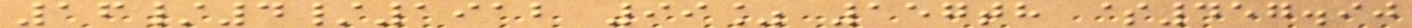16/4/1912 99% 157th $457.90
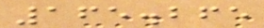165.265
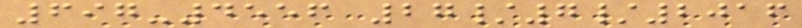697-4556 27/7/2016
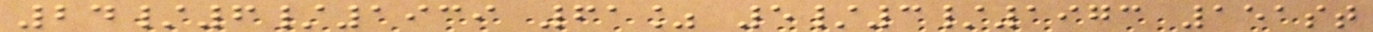24/6/1939 61% 5/3/1973 151st
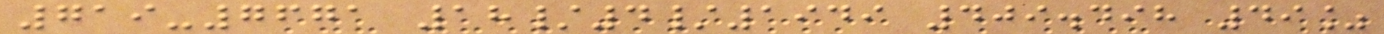719-7671 18/4/1949 409.498 49%
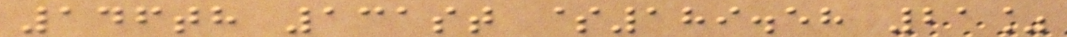146th 131st $189.58 21%
